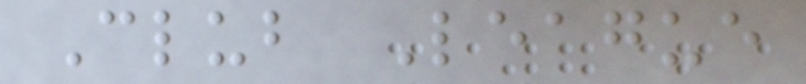Club League
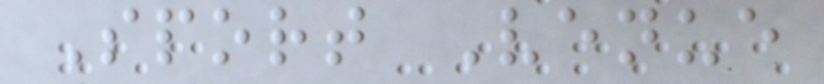Sport Venue
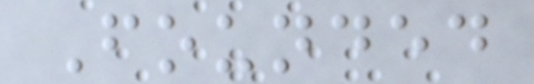Founded
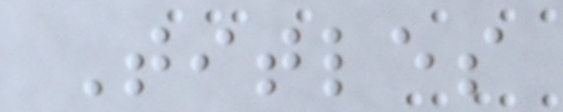Titles
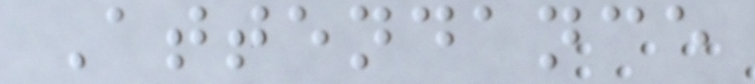Attendance
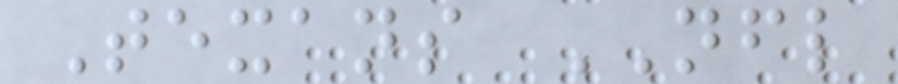Texans NFL
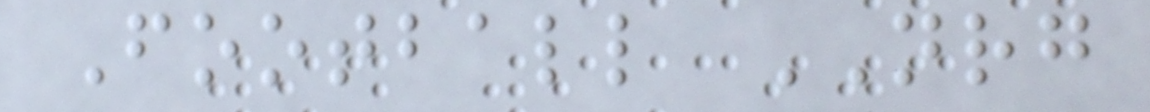Football NRG
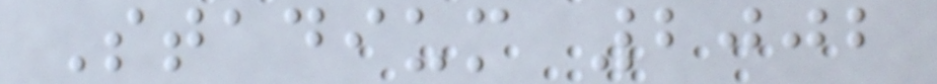Stadium 2002
